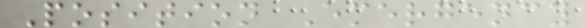Position Emergency
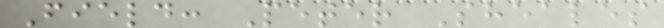Field: Peter Sheales
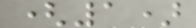(1)
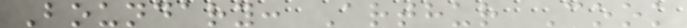Boundary: Arthur Cook
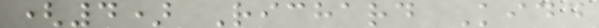(4) Richard Kidd
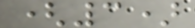(3)
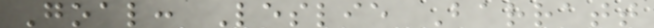Goal: Leslie Barratt
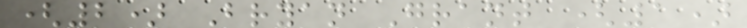(2) Bryan Grant (1)
